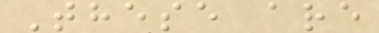These are
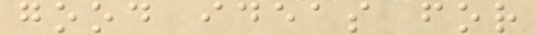good ideas for
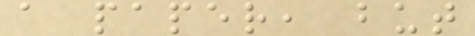a paper, but
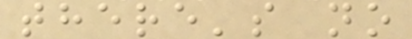there's no
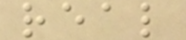real
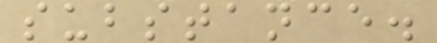substance.
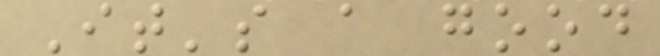It's a good
